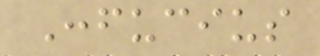Confucius
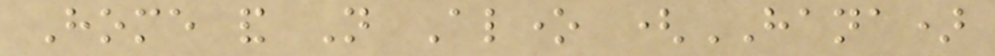Home and Not Alone (HANA)
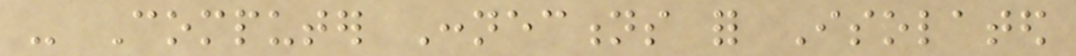- Computer Connections for Isolated
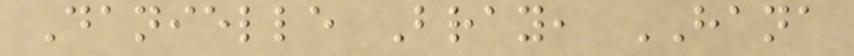Danielle Bray, HANA
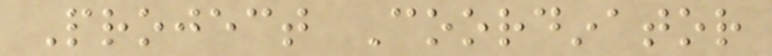Project Coordinator
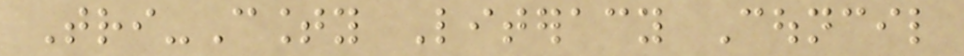Tri-County Literacy Council
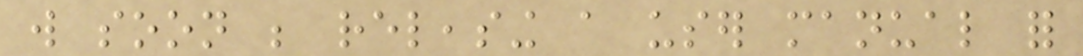will soon be releasing a user manual for
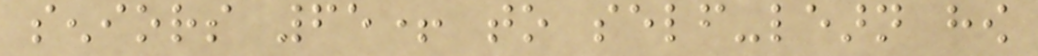seniors 65+ to self-learn how
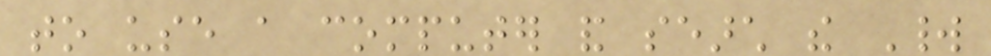to use a computer and search the World
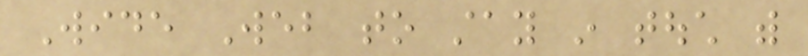Wide Web to stay in touch with
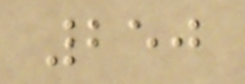250
